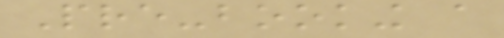Pre-booking a
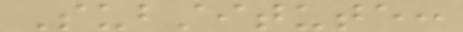Substitute:
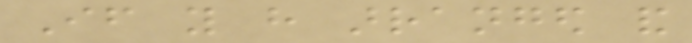If you have arranged and
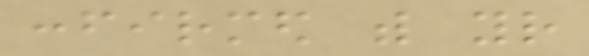confirmed with your
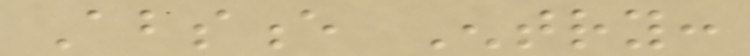Absence Entry:
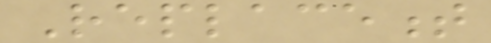Replacement
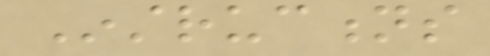Instructions
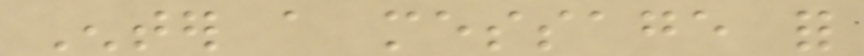Enter a message for
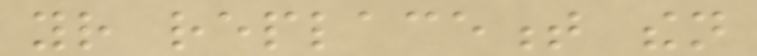your replacement then
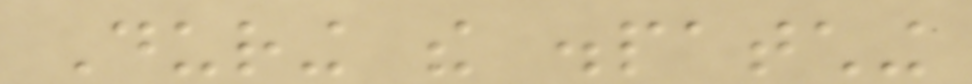During the dispatching
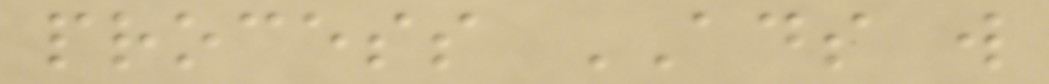process ADS will
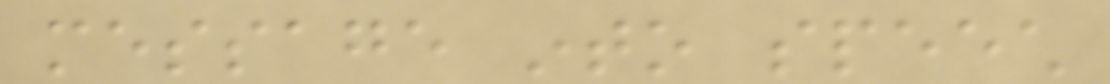message into speech
